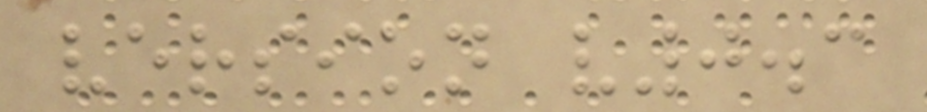version v0.3
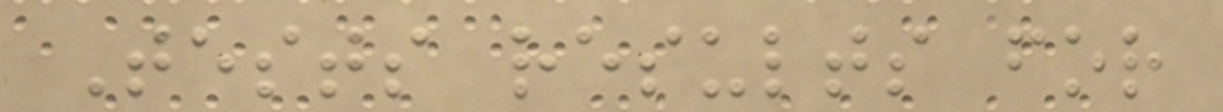Tests results for
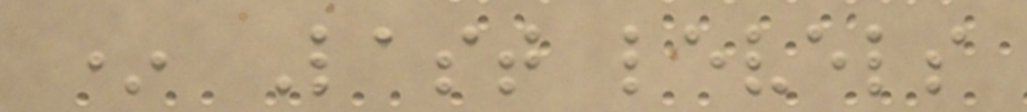* Last levels
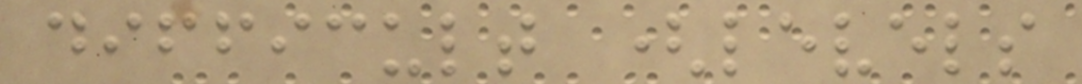difficult (levels
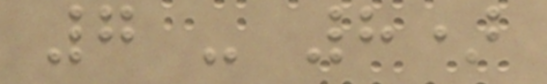7 - 8)
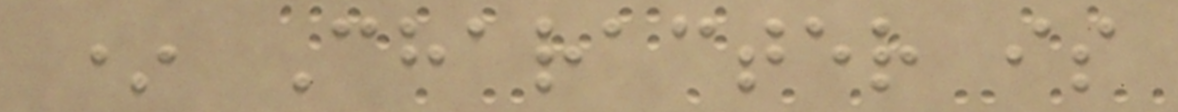* Character is
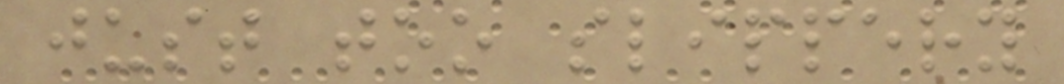just too slippery
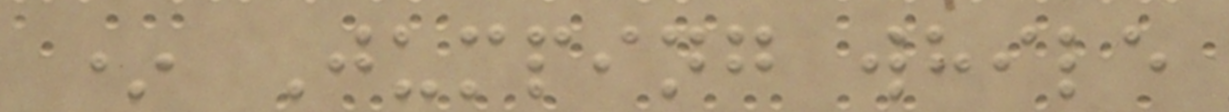* Jumping while
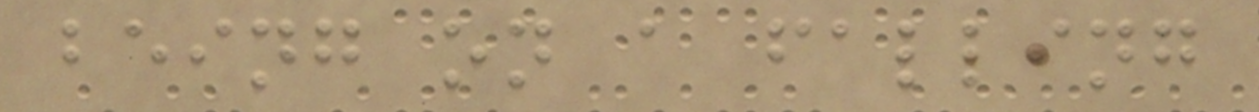being on a falling
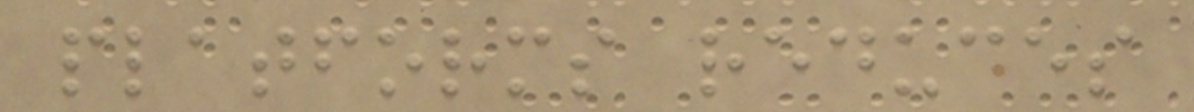platforms reduces
